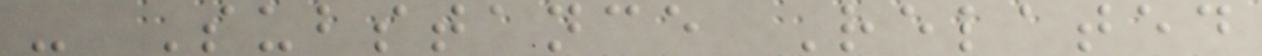- Substance Related
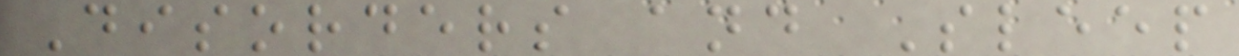Disorders and Sleep
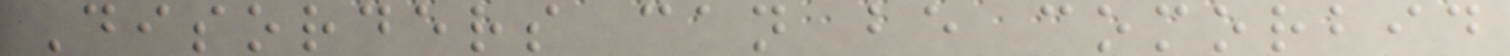Disorders can be comorbid
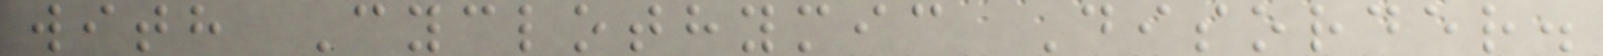with Cyclothymic Disorder.
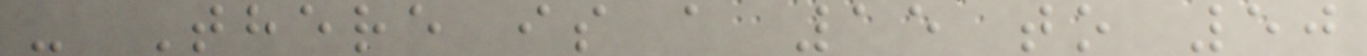- There is a 15 to 50
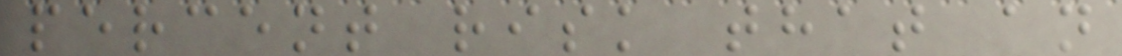percent risk that an
